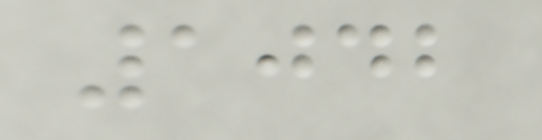1042
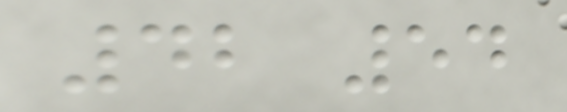42 54
